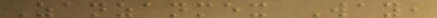Zanzanmex Way,
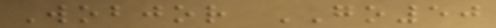Wobjor GO50
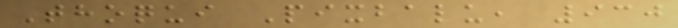Thoqui Pixbalu, 930
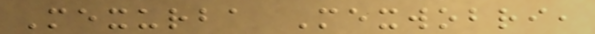Mexurba Mexwobri,
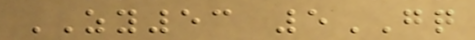ZY53 5GQ
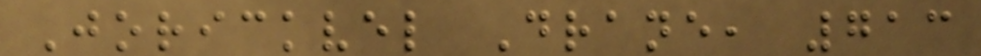Jorickvel Drane, 713
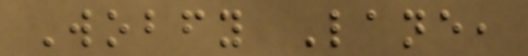Wobfy Lane,
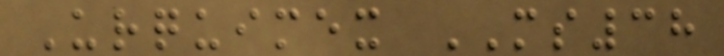Urquimex MS38
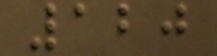120
